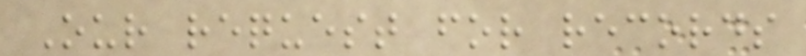Our request for records
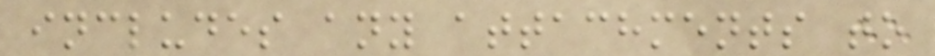includes any attachments to
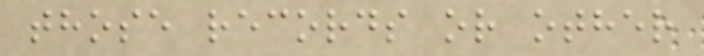those records or other
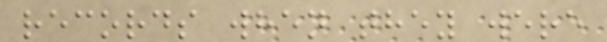records when they were
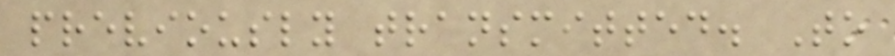previously transmitted. To
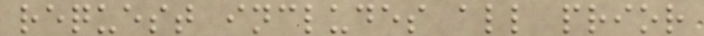request includes all prior
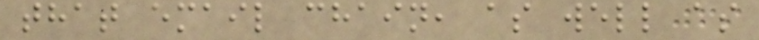that email chain, as well as
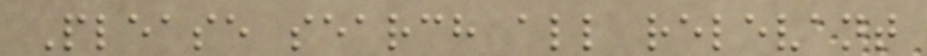Please search all relevant
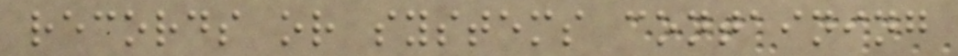records or systems containing
